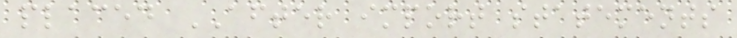placed AFTER import statements
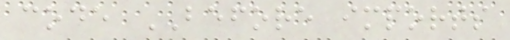code BEFORE imports
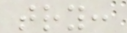try:
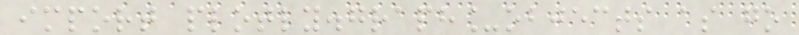import plotly.graph_objects as go
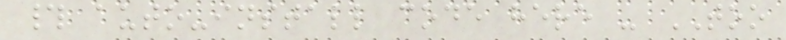# auto-install code here - TOO
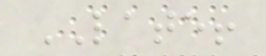LATE!
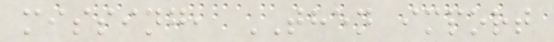missing, THEN import
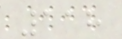118
